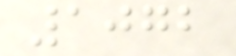1072
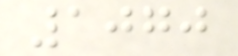1070
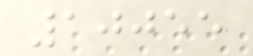10055
